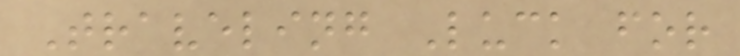Traveling Luck for
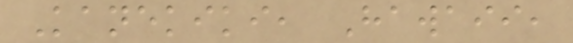Kanekiki, Hawaii,
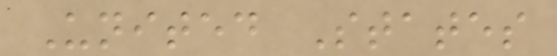United States
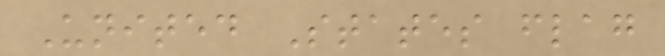United States flag
